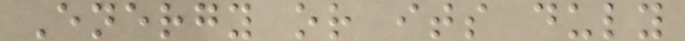Energy or its duly
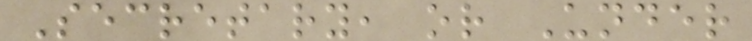Secretary, or Under
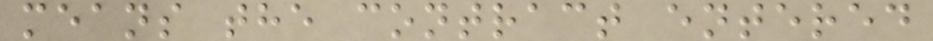means the contract entered
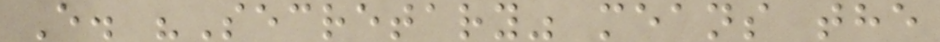E. "Secretary" means the
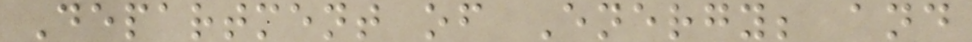Department of Energy; and
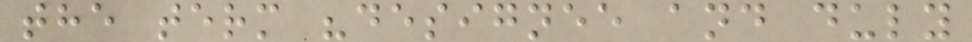the term "designee and duly
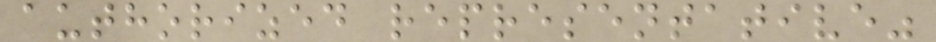authorized representative"
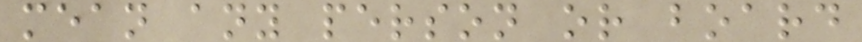mean any person or board
